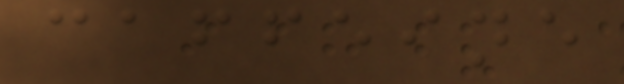caffeine
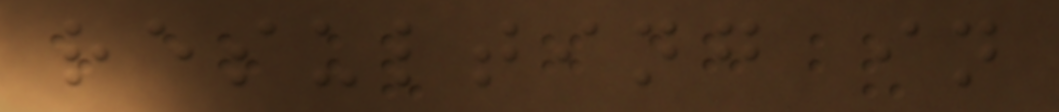resulting in
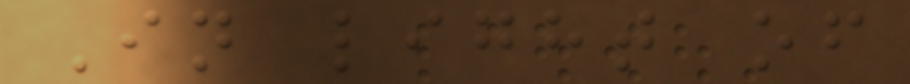In light of
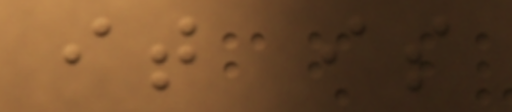it is
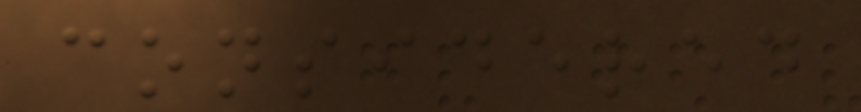considered
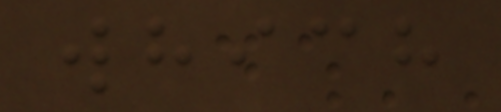which
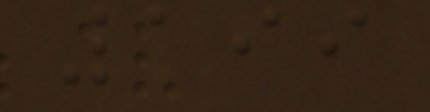199
